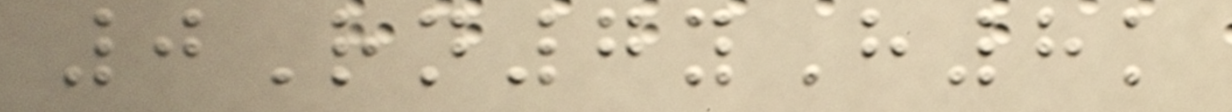0Rn7yH8k
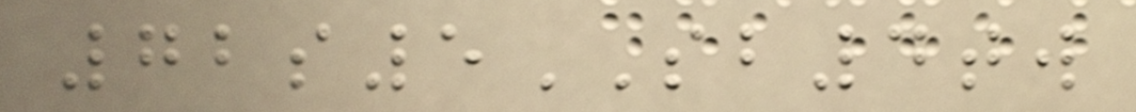72s5SB4tw
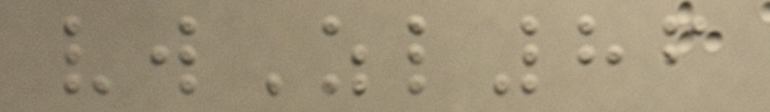vwZl86
